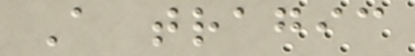A tragic
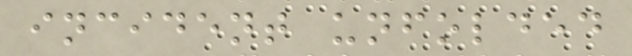incident unfolded
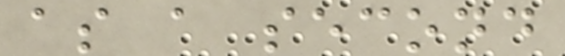as a second
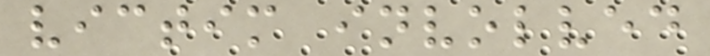victim involved
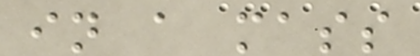in a mass
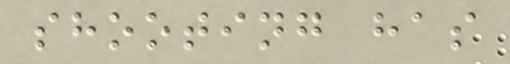shooting has
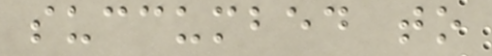succumbed to
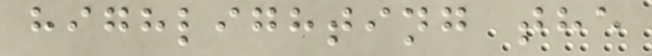highlighting the
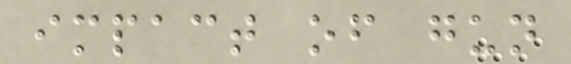impact of gun
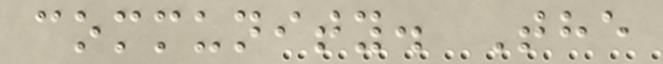community. The
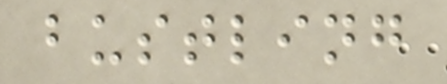bustling
